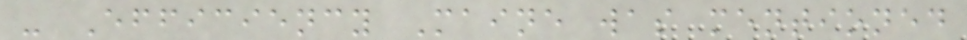- Efficiency Maine was mentioned
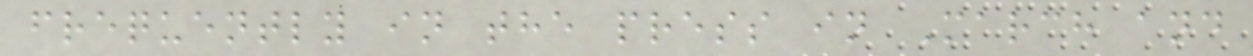frequently in the press in March and
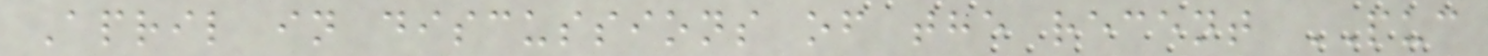April in discussions of the recent PUC
